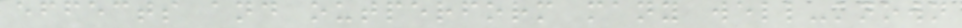effects and outperform many well-known
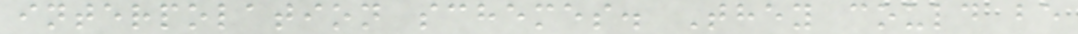interpolation schemes. They could be
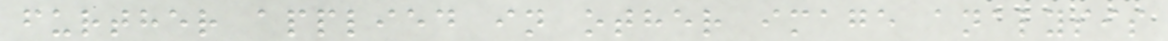further applied in other image analysis
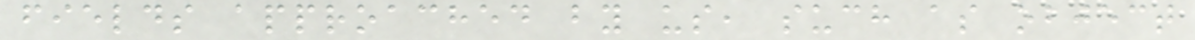fields approached by us, such as object
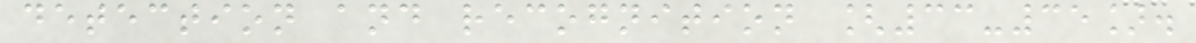detection and recognition [33-35].
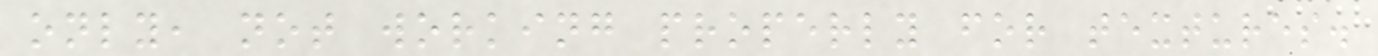only, not working properly for textures.
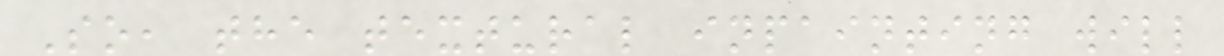So, the textural inpainting will
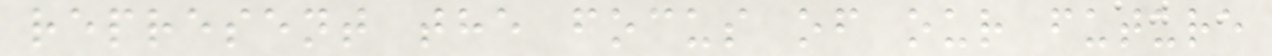represent the focus of our future
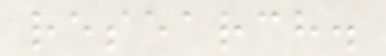research.
